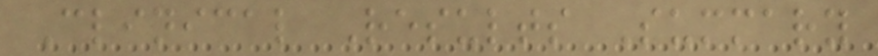Clinical Results Summary
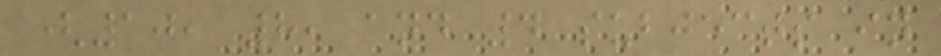(10, 8, and 4 subjects in
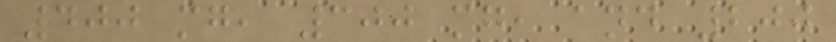400 mg, 300 mg, and 200
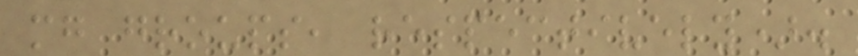mg groups, respectively).
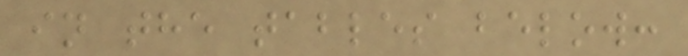in the tables below:
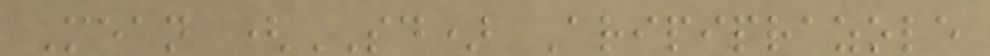Mean (SD) Aripiprazole
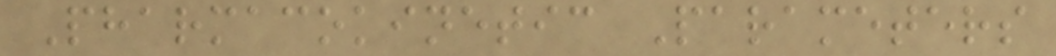Pharmacokinetic Parameters
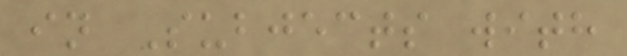in Subjects with
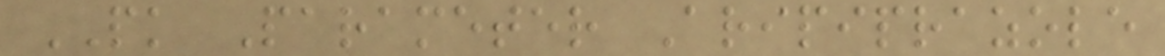PK Parameter Aripiprazole
